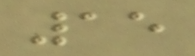15
